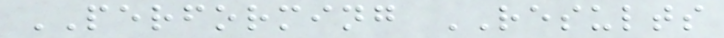PERFORMING RESULTS
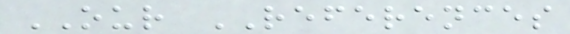OUR REFERENCES
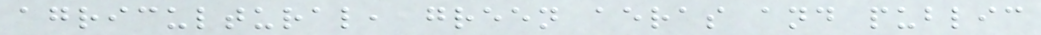agricultural, green aeras and public
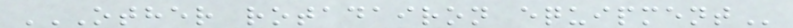OTHER ROTADAIRON EQUIPMENT
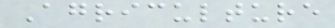Agriculture
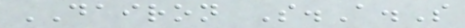DAIRON S.A.S
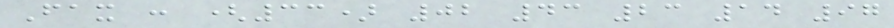Fax : (33) 02 43 23 14 97
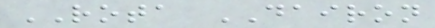ROTA DAIRON
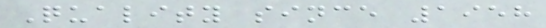Quality since 1958
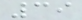39
